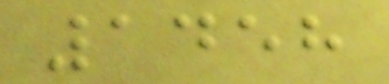1458
